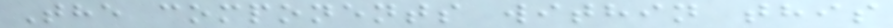The components within this
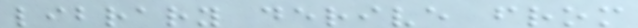library derive from
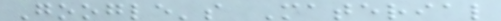Google's Material
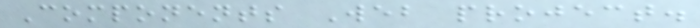Components Web project.
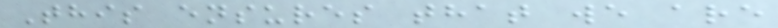This ensures that we are
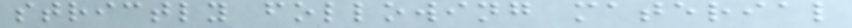strictly following material
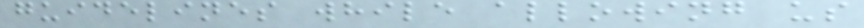guidelines while allowing us
